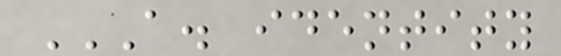A. IDENTITY
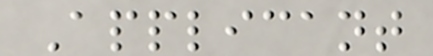Applicant
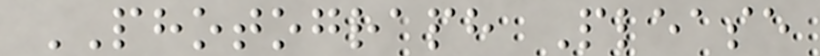PHOTOGRAPH Please
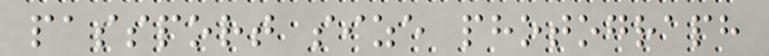passport size photograph
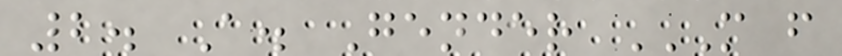2. A. Gender M F
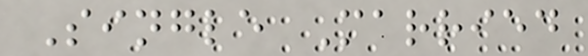Single Married
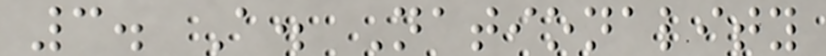3. A. Nationality
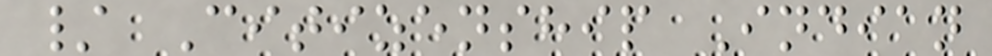/ Citizenship Indian
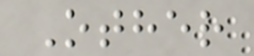Other
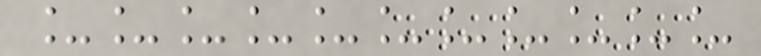___________
